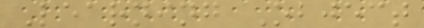Learning Object
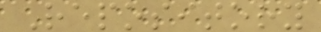Repository
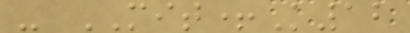- MIT+K12
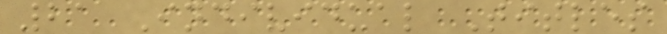21 Individual Titles
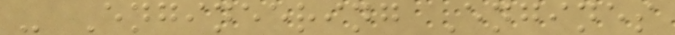- Engineering Engines
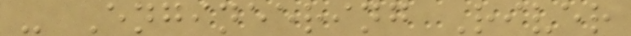- Engineering River
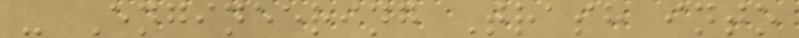- Engineering Trash into
